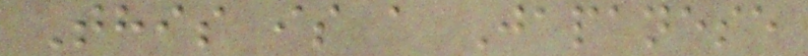This is a Japanese
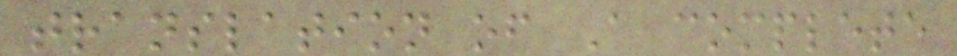translation of A complete
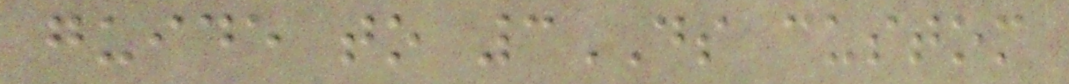guide to 3DS custom
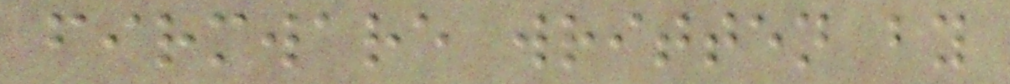firmware written by
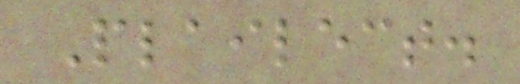Plailect.
